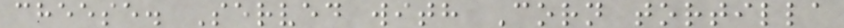cheese. Served with Corn tortilla
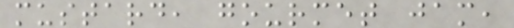mustard, gourmet jam,
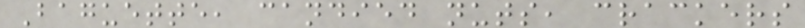Baguette, candied nuts, crackers
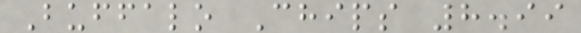Buffalo Chips 8.99
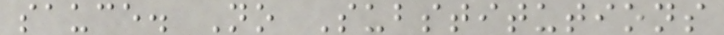sauce. No Substitutions
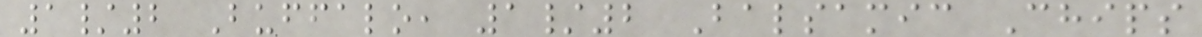1/2 Buffalo, 1/2 Balsamic Chips
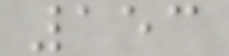153
